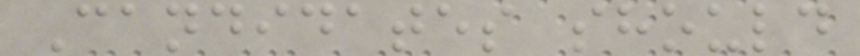Candidates should
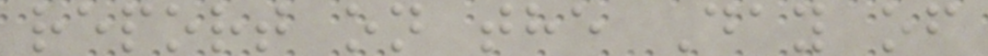report on the Day of
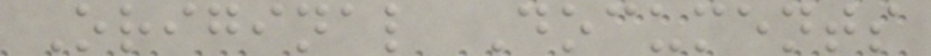Original Documents
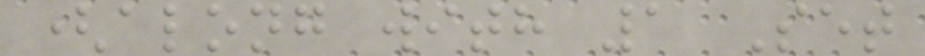(along with 1 Set
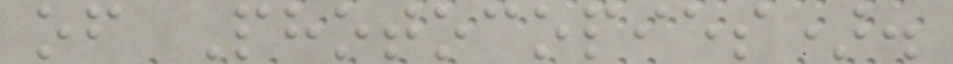of Photocopies).
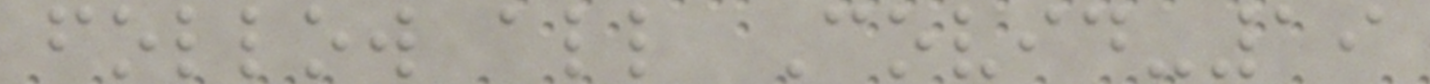follow all Covid-19
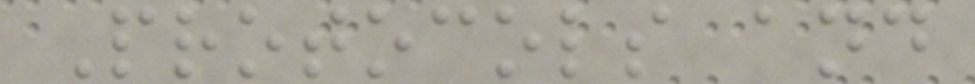Protocols and
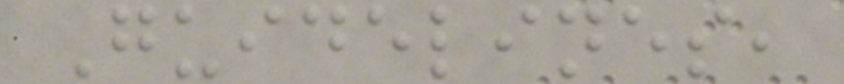Guidelines,
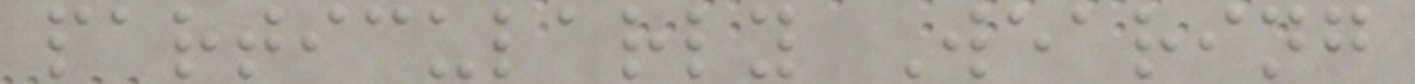particularly Wearing
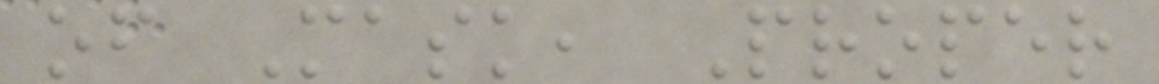of Mask, Proper
